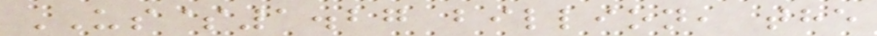US$1.27 billion, the
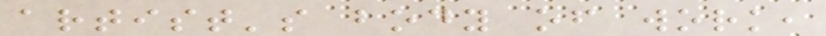artist's body of work,
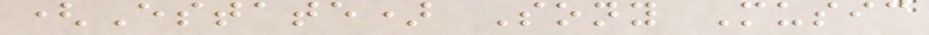(Estate) Sony Music
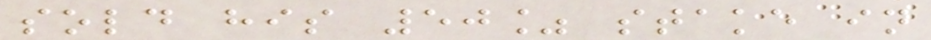sold his 50% stake in
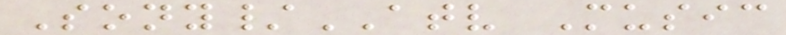Sony/ATV Music
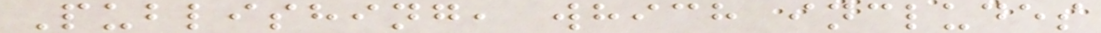Publishing, which includes
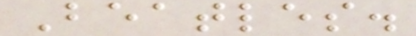Beatles.
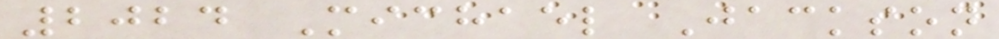2024 Michael Jackson
